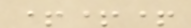+++
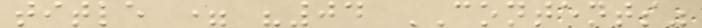title = "04 CONTENTS"
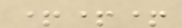+++
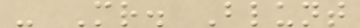- Mr. Blunt
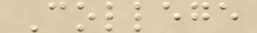College
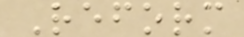Reform
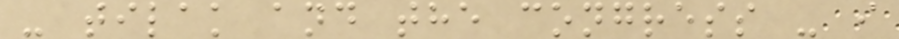- tilak and the congress - i
